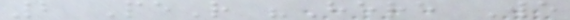2 PeR "Here We
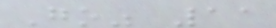Go" 11
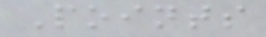Points
